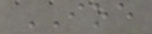IOE
